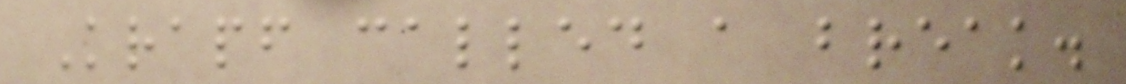Krapf called a break.
